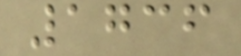1736
